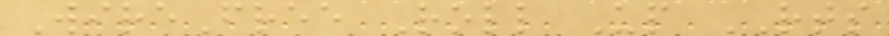WireFree Roll Up RTS
